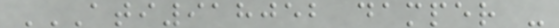ATI918052 DAMPER -
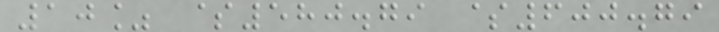10% $580.79 $600.79
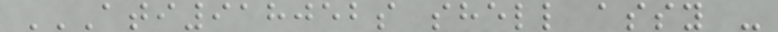ATI918052S SHELL ASSY -
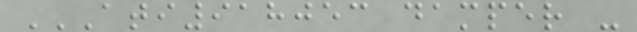ATI918053 DAMPER -
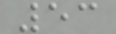53
